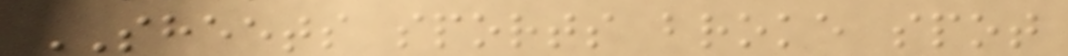SHEETS sports broke spot
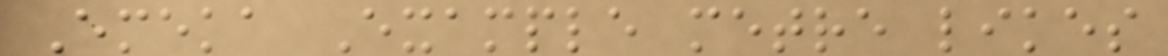Emeka Example metre likes
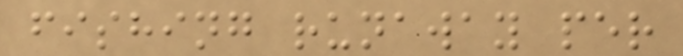fishing runaway per
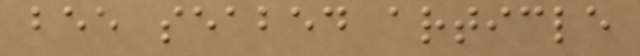bee seabed article
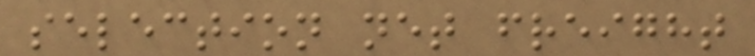selection net freight
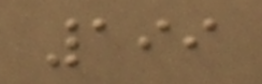199
